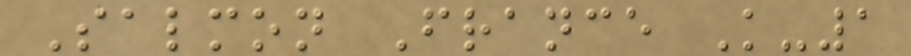Salmon France K-1
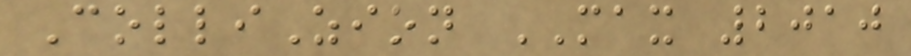ColliZion MAX 2010
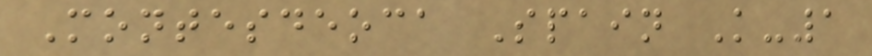Montesdeoca Spain K-1
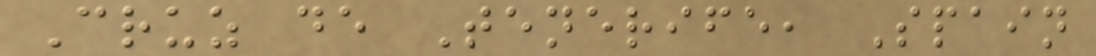Cruz de Tenerife, Spain
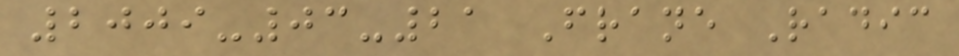2009-03-21 Frane Radic
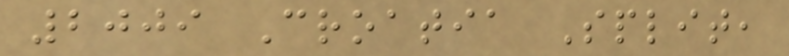2009 Croatia Split,
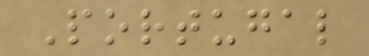Portugal
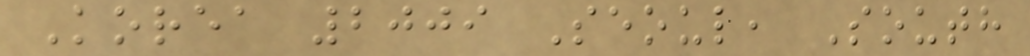Korea 2009 Seoul, South
